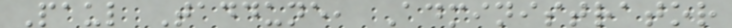Paul Taddune, Administrator
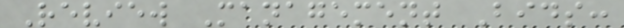Review Management Bids:
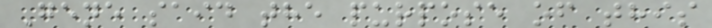Gene said the purpose of this
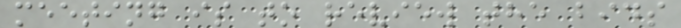meeting is to review the bids
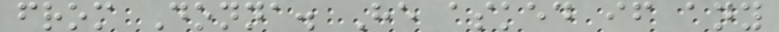from Donna. He asked if any
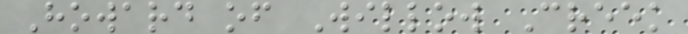Howard of Willow Creek
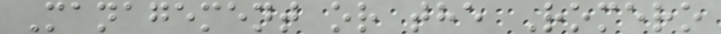Management or the Romero
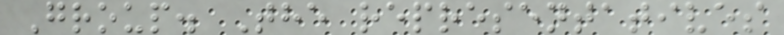Group. The representatives
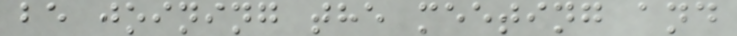be joining the meeting and
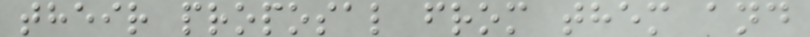their proposal from them and
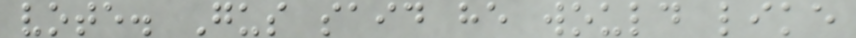vote. Gus said he would like
